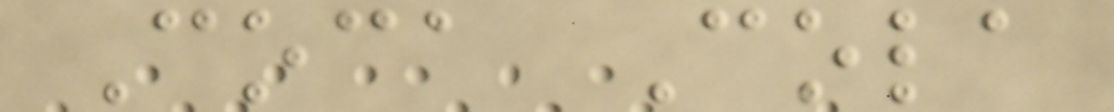Coca Cola
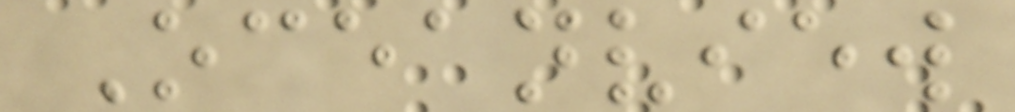Oceanview
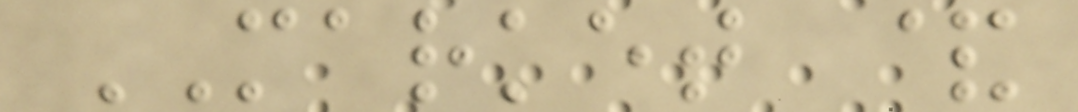MARKET &
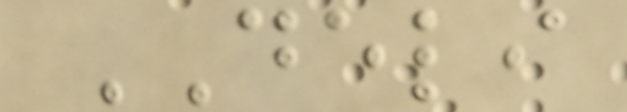DELI
